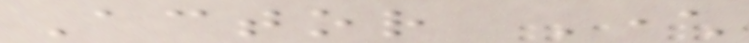Actor Character
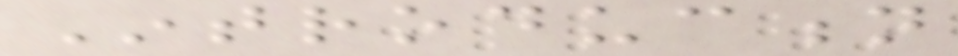Introduction
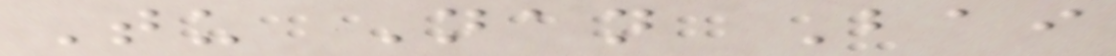Tu Nan Bai
